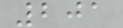201
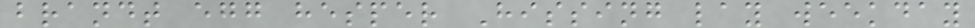brandt egg hesper Hissing lay weekday
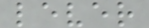lever
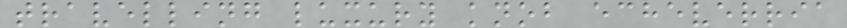travelling luxury knob echeverria
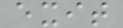exit
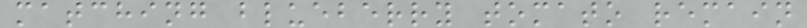matching blueberry tomato remain
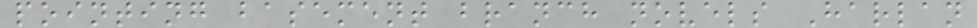pointing basement branch novels Harlan
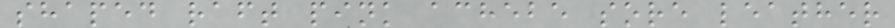shaped raft pink achebe sore leather
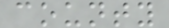county
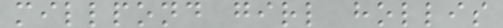millpond girl hollis
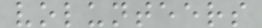volunteers
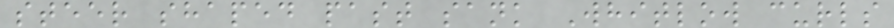steer shaped past sank Whitlow curls
